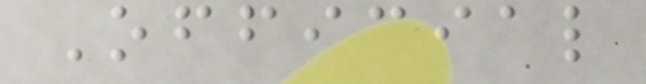Official
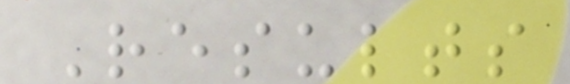Results
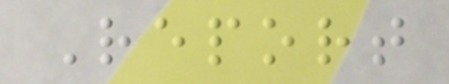Report
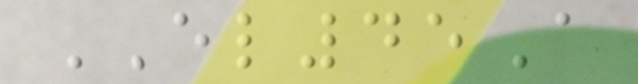EL45A
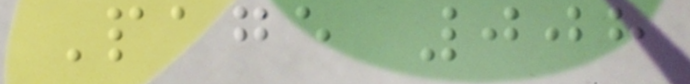Page 008
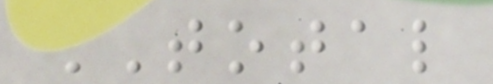TOTAL
